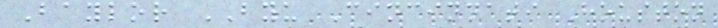Baylor BYU Cincinnati Houston
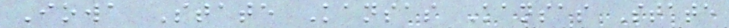Iowa State Kansas Kansas State
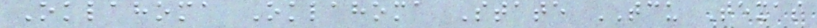Oklahoma Oklahoma State TCU Texas
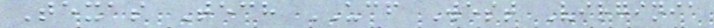Texas Tech UCF West Virginia
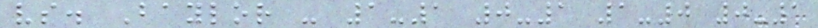vs. Baylor - 1-1 0-1 1-0 0-1
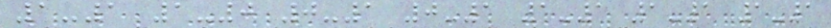1-1 1-0 0-1 0-1 1-1 1-1 1-1
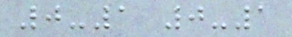0-1 0-1
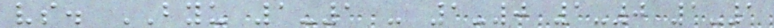vs. BYU 1-1 - 1-0 1-0 1-1
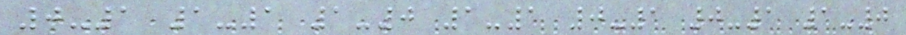0-1 1-1 1-0 1-1 0-1 0-1 1-0
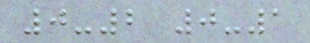0-2 0-1
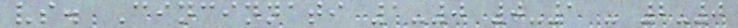vs. Cincinnati 1-0 0-1 - 2-0
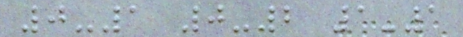0-1 0-2 1-1
